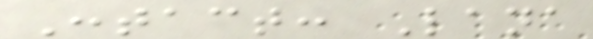Contact: Lana
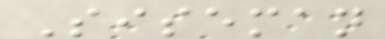Siseman
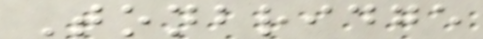Tonbridge
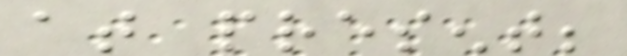at present;
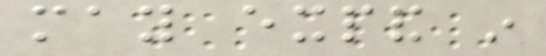may expand in
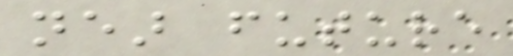near future
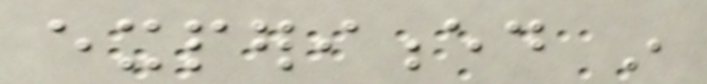experienced in
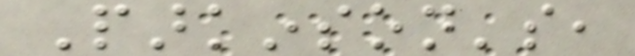Parkinson's,
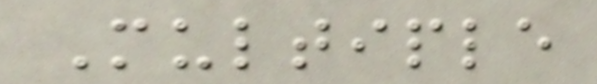Multiple
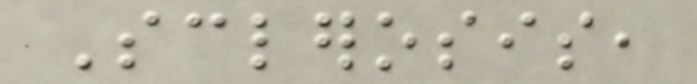Sclerosis,
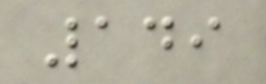149
